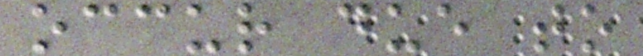occur due to
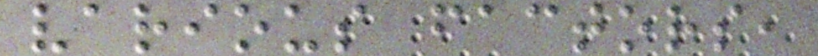various factors,
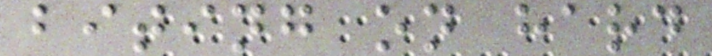biting on hard
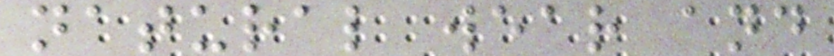natural wear and
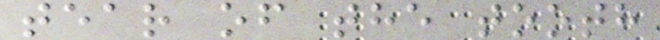tear of the tooth
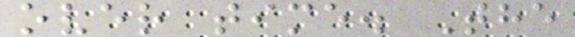over time. The
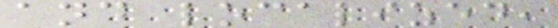and localized,
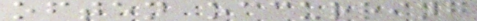often occurring
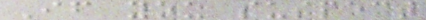If you suspect
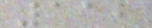112
